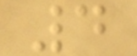4
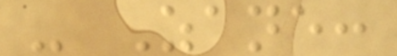- Zane:
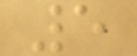5
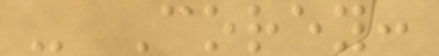- Corey:
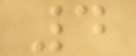4
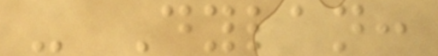- Dylan:
